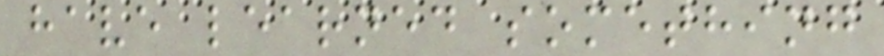have learned something
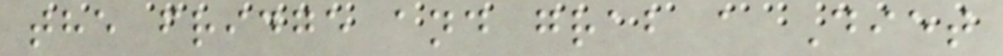the fridge and grab a Diet
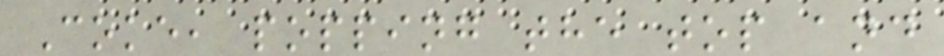Coke, popping the top and
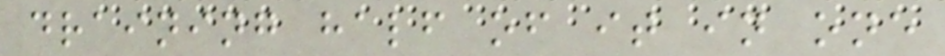draining half of it in one
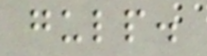gulp.
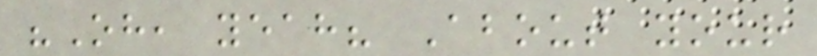"Oh, yeah? About your
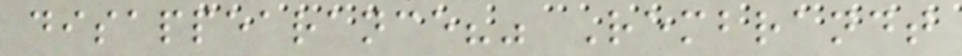disappearance?" Rembrandt
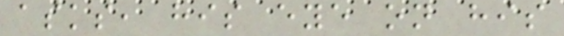asks, his eye on his
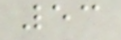53
